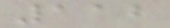112
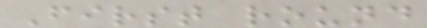First round
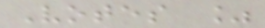Votes %
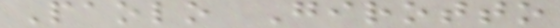Paolo Girotto
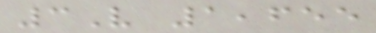3V 1,655
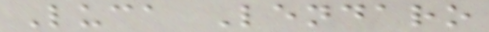Luca Lendaro
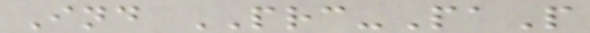Ind PRC-PaP
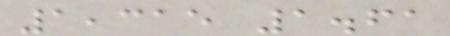1,315 1.61
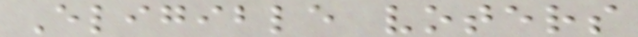Eligible voters
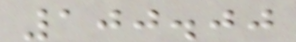100.00
